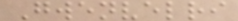Gwenvelri
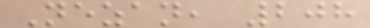Nezan, 208
